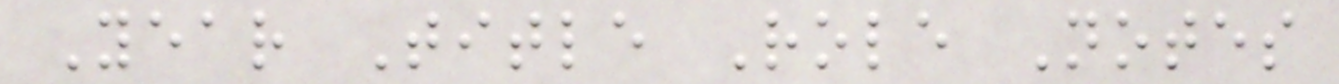Year Title Role Notes
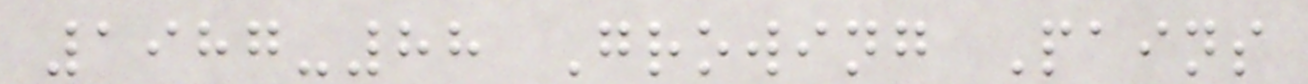1987-88 Growing Pains
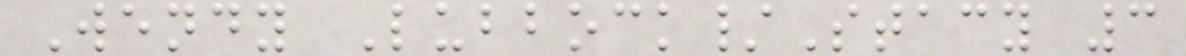Wendy Lubbock/Stacy 3
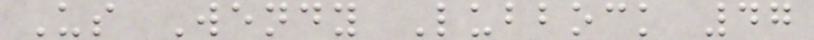Us Wendy Lubbock 47
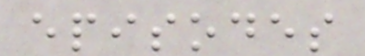episodes
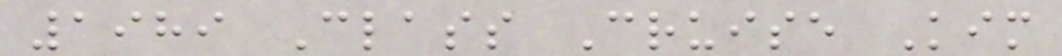1989 Class Cruise Kim
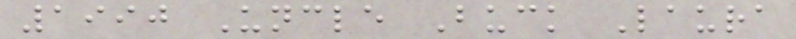1990 Uncle Buck Laura
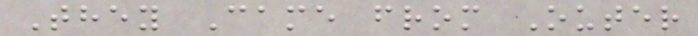They Came from Outer
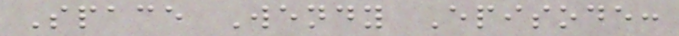Space Wendy Episode:
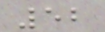52
